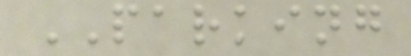PARKING
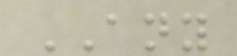ANY
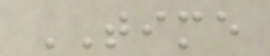TIME
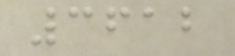3612
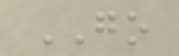GO
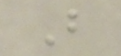B
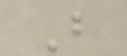B
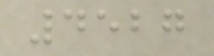4527
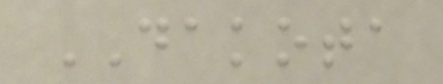DAKOTA
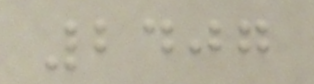2407
